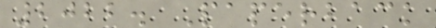2022. Paperback
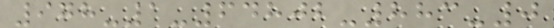978-1-64802-883-0
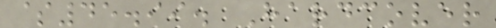$45.99. Hardcover
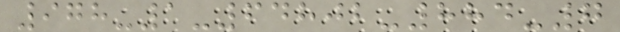978-1-64802-884-7
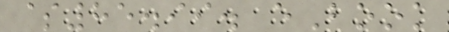$85.99. eBook
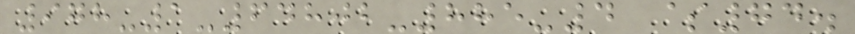978-1-64802-885-4 $74.
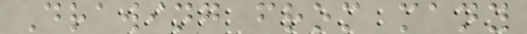Drawing from many
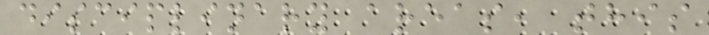disciplinary areas, this
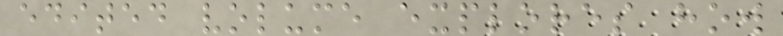edited volume explores how
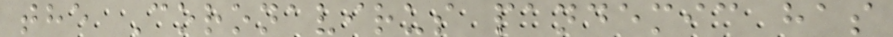the Coronavirus pandemic has
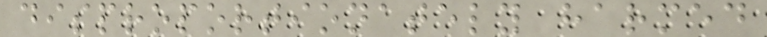disproportionately harmed
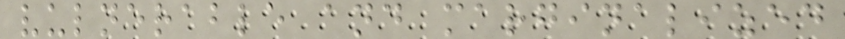vulnerable and marginalized
